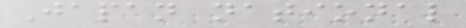Japan national
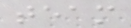team
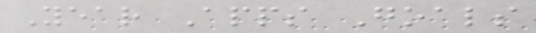Year Apps Goals
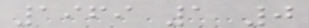1969 1 0
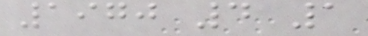1970 4 1
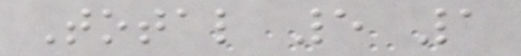Total 5 1
